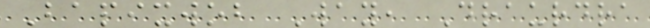Bapixwob Way, Draurdra
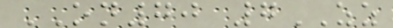ON70 7ZZ
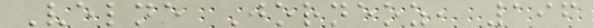Velne Jorneoz, 196
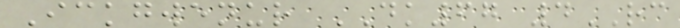Ickgwenur DK67 4RC
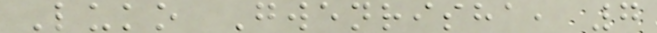Luko Gwenrisha, 7
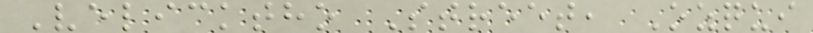Velicktho Street, Ozqui
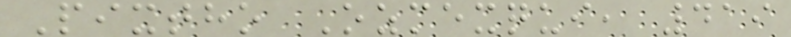Pixtho Ozmexqui, 419
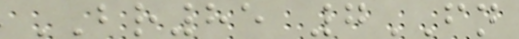BR85 7FN
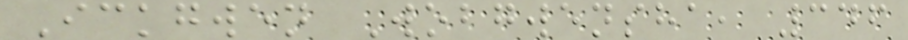Ickgwen Wobgwensha, 346
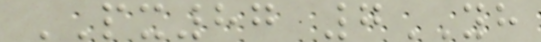PX87 7YH
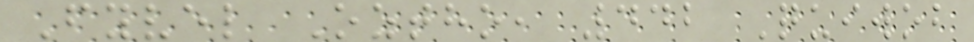Fyvel Oztho, 442 Quiwob
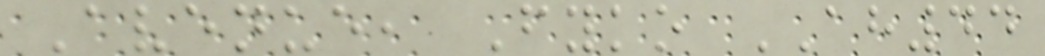Avenue, Fyko AH44
